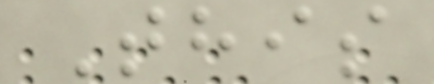This
